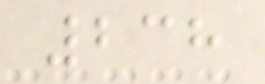238
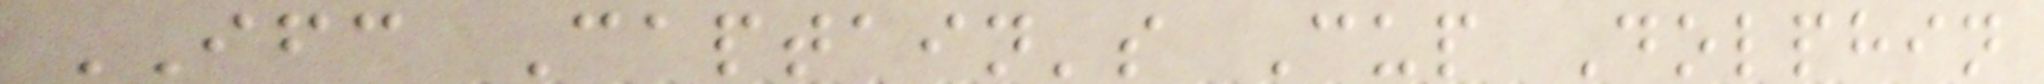IFC Captain's Cup Dolphin
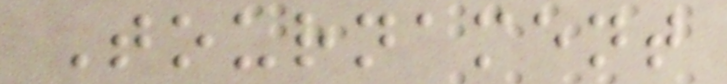Tournament
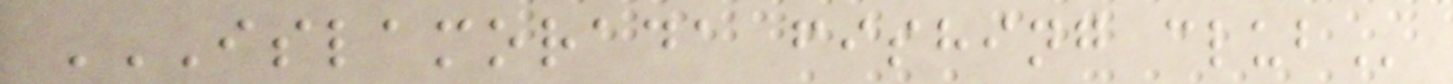ISLAMORADA FISHING CLUB
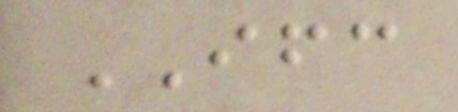IFC
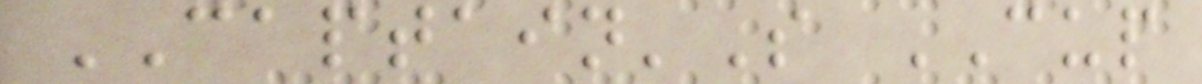CAPTAIN'S CUP
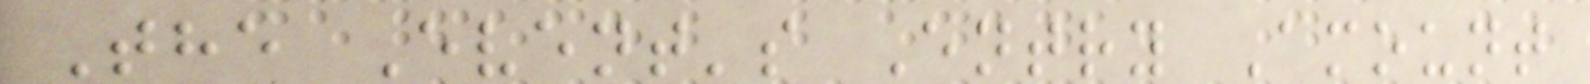The Event's Entry Amount
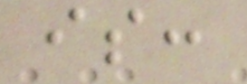is:
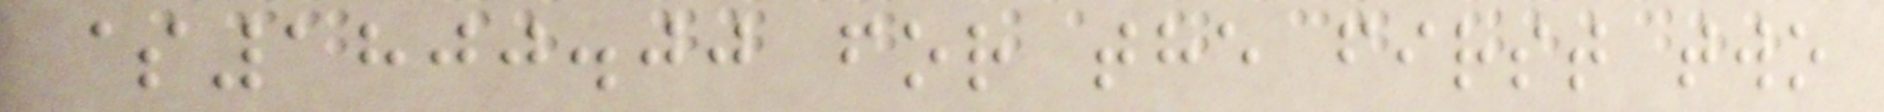$1800.00 for the first two
